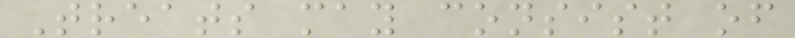Treats may consist of
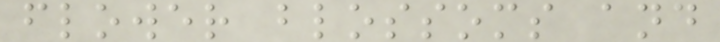flower blossoms and
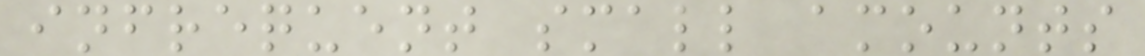infrequent small amounts
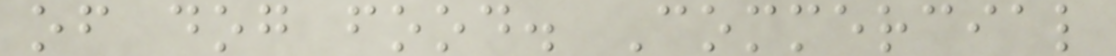of dog food. Commercial
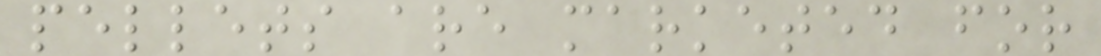pellets are marketed for
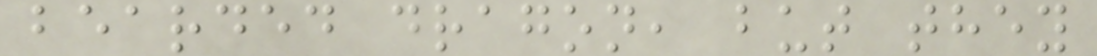bearded dragon, but they
